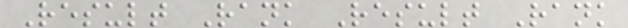Result Rank Result Rank
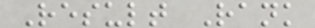Result Rank
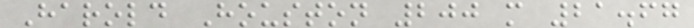Harold Houston 200 m 21.67
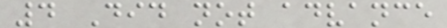4 Did not advance
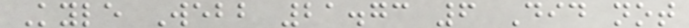Kyle Webb 21.73 6 Did not
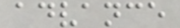advance
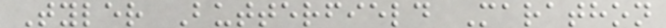Tyler Butterfield Marathon
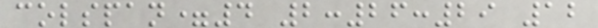colspan=4 2:26:29 12
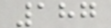187
